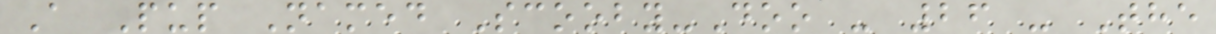A Pup Named Scooby-Doo - 26 - The
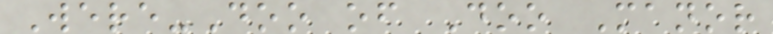Were-Doo of Doo Manor
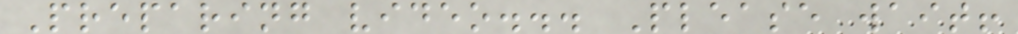Preparing video... Please wait!
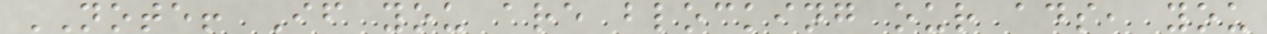NOTE! If you are blocking our ads, you
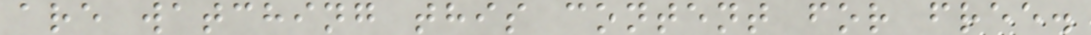are watching this content for free.
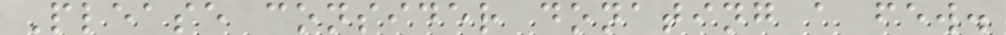Please consider donating a few.
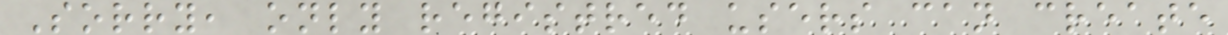Sorry, only registred users can create
